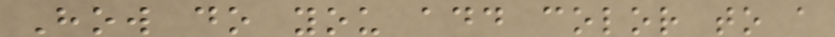How do you add color to a
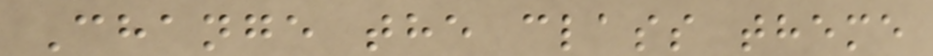Change the class theme
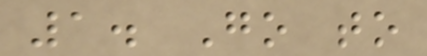1. Go to
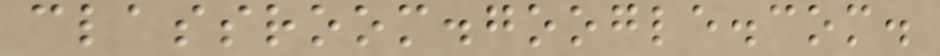classroom.google.com.
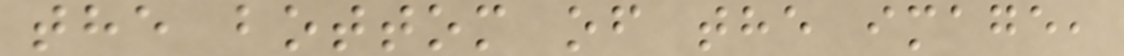the bottom of the image,
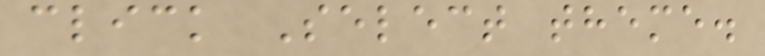click Select theme.
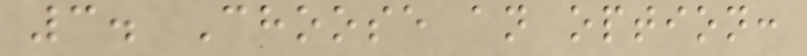3. Choose an option:
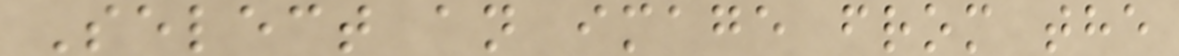Select an image from the
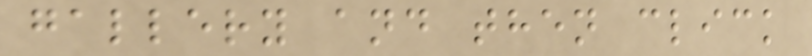gallery and then click
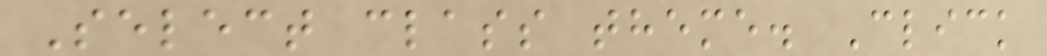Select class theme. Click
